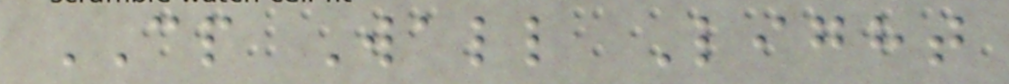CP Wall Light
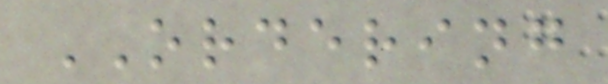ORDERING
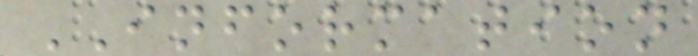INFORMATION
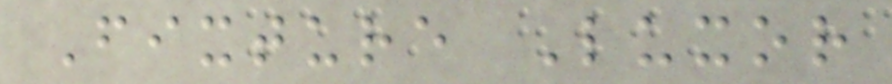Fixture Luxor
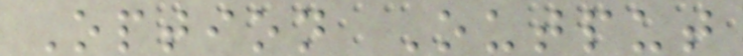Option Output
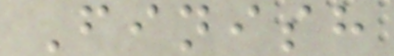Finish
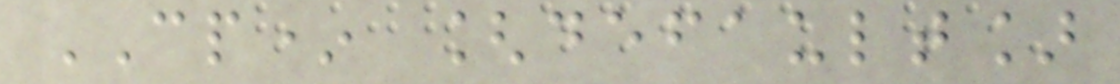CP* [default]
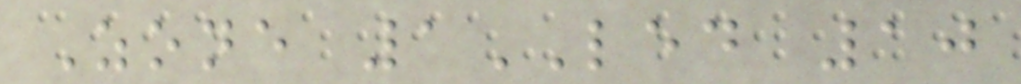Zone 1LED 10
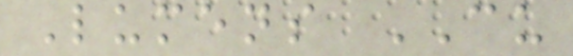Lumens CU
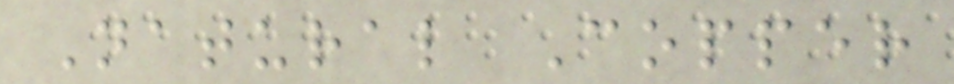Natural Copper
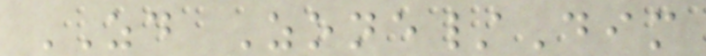ZD Zone/Dim
